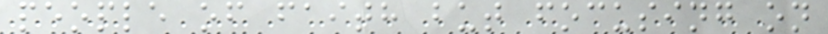people of faith but focusing on
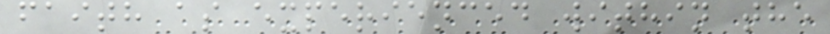faith as experienced within the
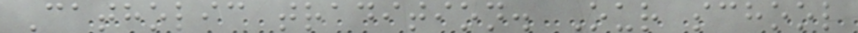Catholic tradition. Our school
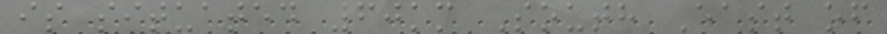is situated 60km South East of
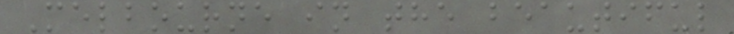Melbourne in the beautiful
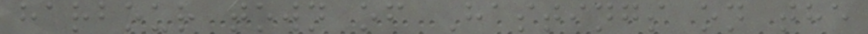harbour town of Hastings on the
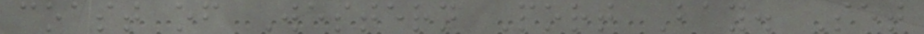coast of Western Port Bay. Set
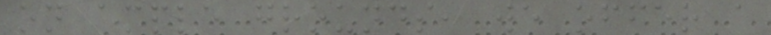on ample grounds, we offer a
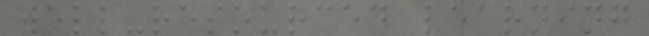well-resourced learning
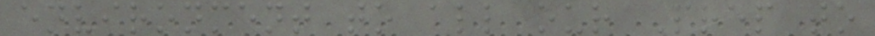environment to all our Prep to
